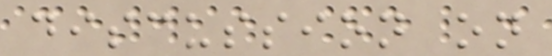discussion on
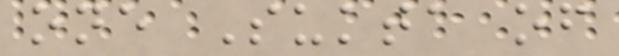one Sukta of
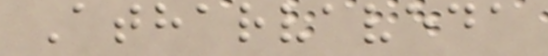Atharvaveda
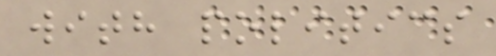with politics
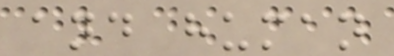and human
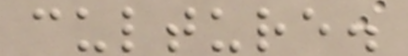culture.
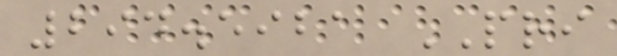294.5921 PRI
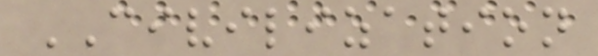CIVILIZATION
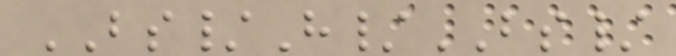BS/H/BS/
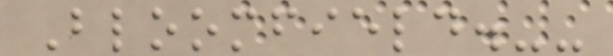Bloomfield.--
